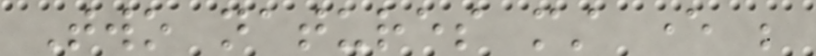Two natures must ever be
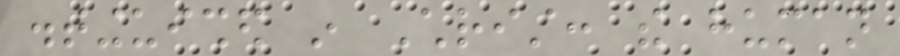distinguished in Christ: the human
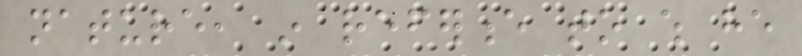nature, in reference to which he
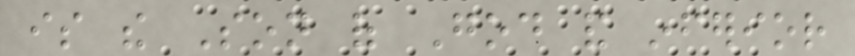is the Son of God and inferior
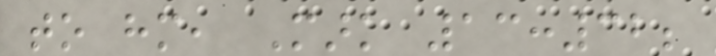to him, Mark 13:32;
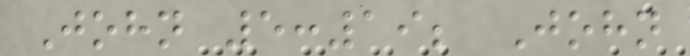John 5:19; John
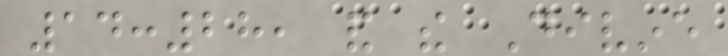14:28, and the Divine
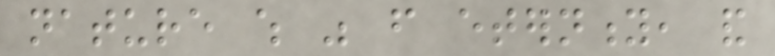nature which was from eternity, and
